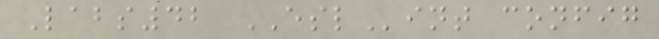Labs42 ESLint config
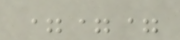===
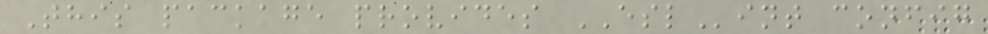This package provides ESLint config
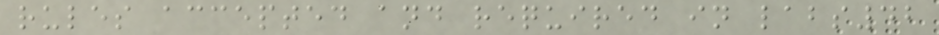rules accepted and required in labs42
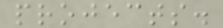projects.
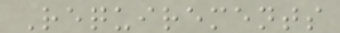Requirements
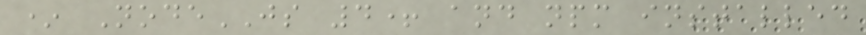* NodeJS 4+ and npm installed
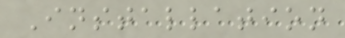Installation
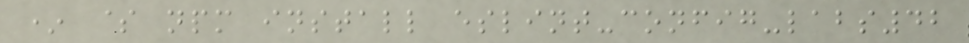* $ npm install eslint-config-labs42
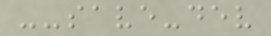--save-dev
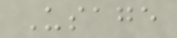Usage
